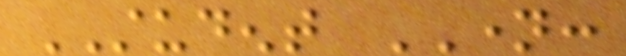STUDENT NAME:
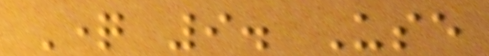Question 9. Use
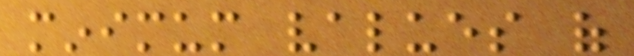minimum values of
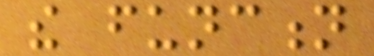the function
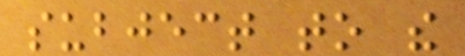subject to the
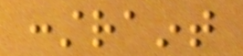constraint
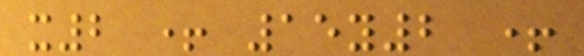x2 + 15y2 +
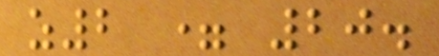z2 = 20.
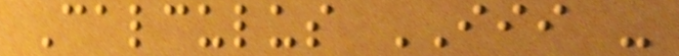Calculus III -
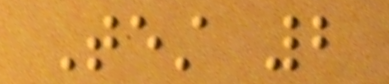Test 2
